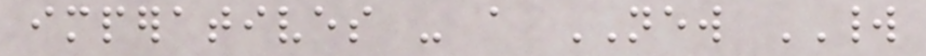imperatives - a NEW WORLD
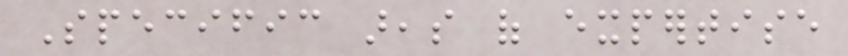Specific areas of expertise
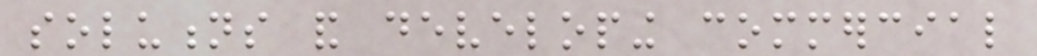solutions and developing commercial
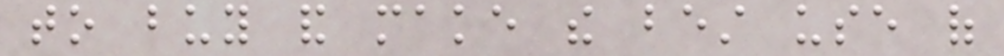to buy and make the best use of
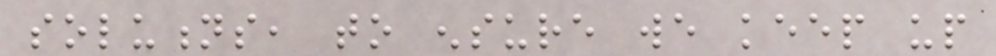solutions, to ensure we keep up
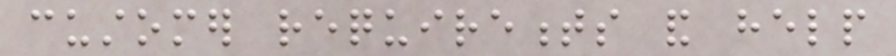customer requirements and help
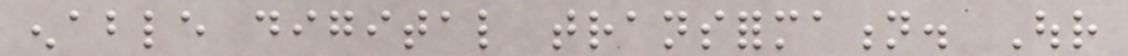enable digital transformation. Our
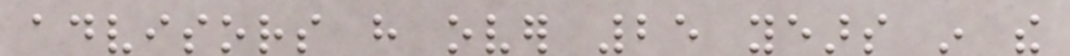advisors have over 25 years in the
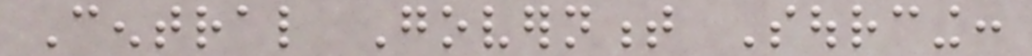Central Government Sourcing:
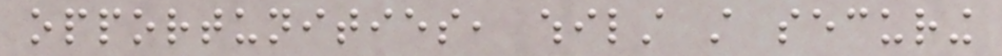opportunities, whilst still securing
